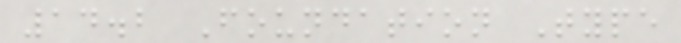14.2 Foundation Type
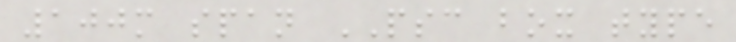100m span PSC box type
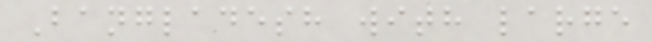Bangladesh with large
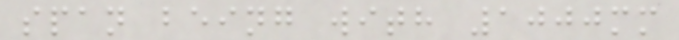span being with 1000mm
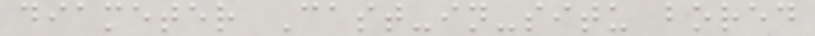diameter Cast-in-situ bored
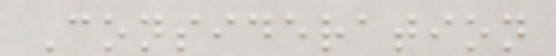Consideration
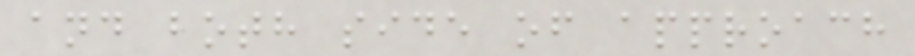and both side of approach
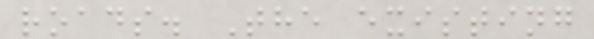roads. The existing
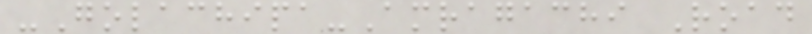-Golachipa-Amragachi Road
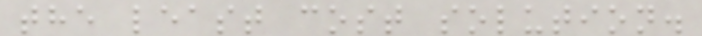the least cost solution.
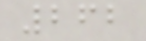262
